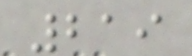219
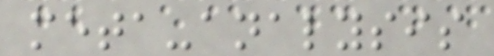meta-analysis
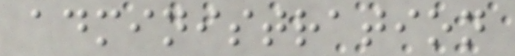administration
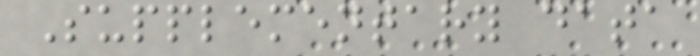Supplementary data
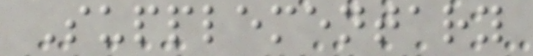Supplementary
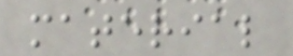material
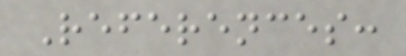References:
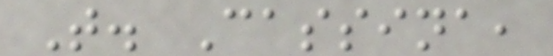T. Cassina,
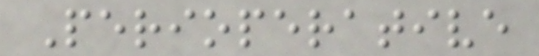Perioperative
